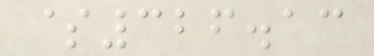$326.13
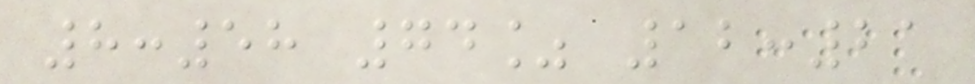8:58 74% 12:21
